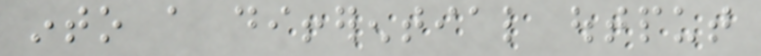into a differential output
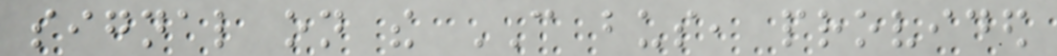signal on the CAN bus, provided
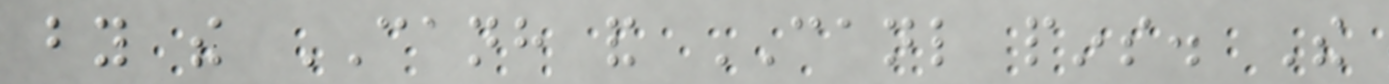by the CANH and CANL pins. The
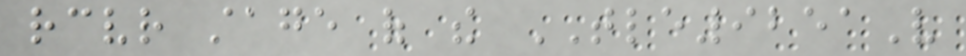receiver stage of the TLE9251V
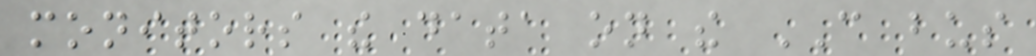monitors the data on the CAN bus
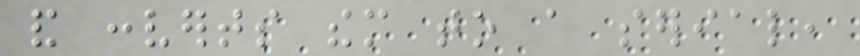and converts them to a serial,
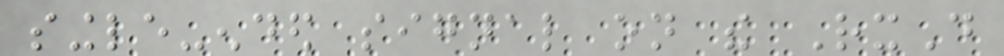single-ended signal on the RxD
